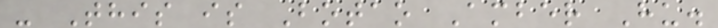- This is Botao Amber Hu.
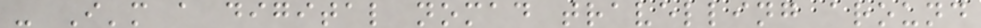- I'm a digital nomad travelling around
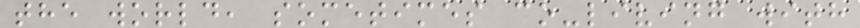the world, sometimes co-living with
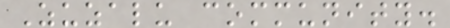Zuzalu community.
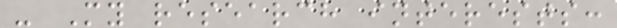- My research interests:
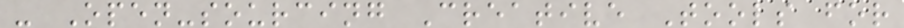- Open-sourcing Creative Tools for
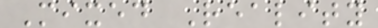Mixed Reality
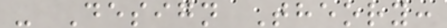- Design Theory:
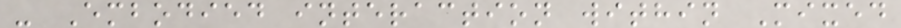- Embodied interaction within Mixed
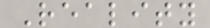Reality
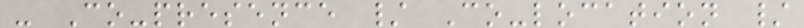- Co-presence / Co-location /
